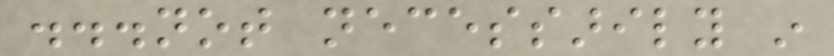...not necessarily in
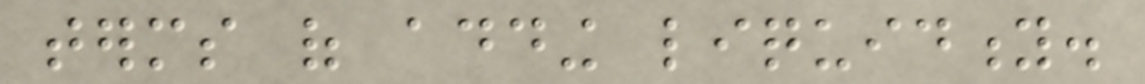terms of adding liquidity.
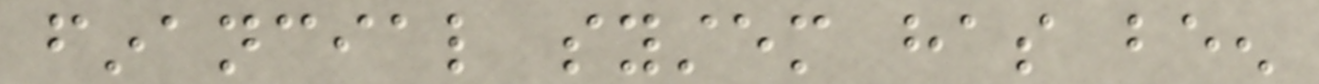financial system has been
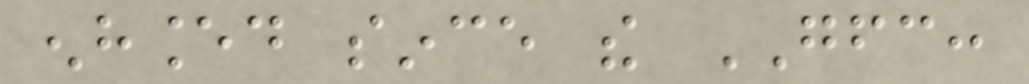enhanced since the GFC:
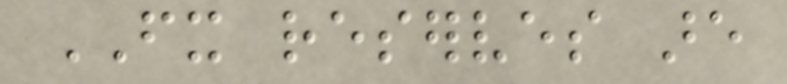FX reserves are
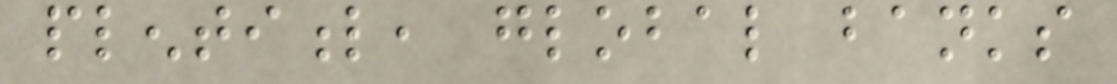plentiful, global banks
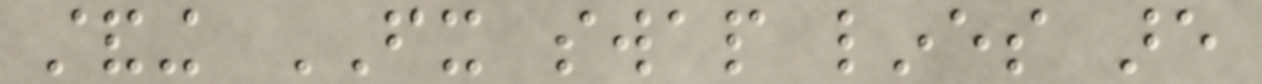standing FX swap lines are
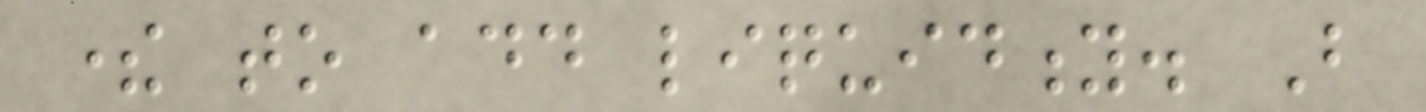there to add liquidity. But
